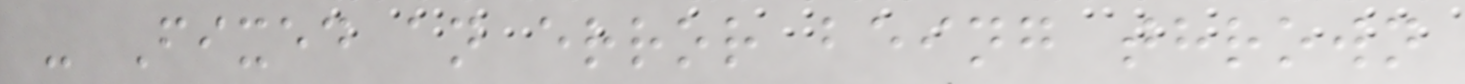- Fixed an error being thrown
